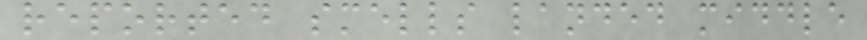reported smells landed middle
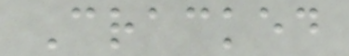Cracked
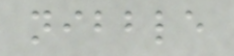nibble
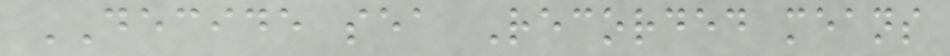DECIDE sea Recorded means
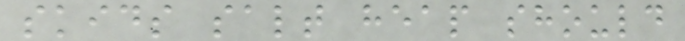skids salt heap should
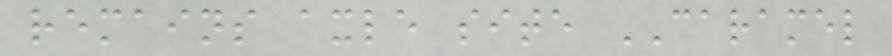remains axle site CARAMEL
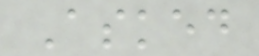Asked
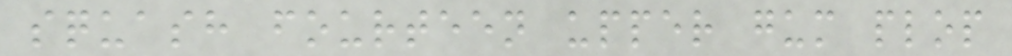squash fourteen upper gum plop
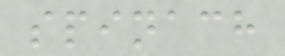spinach
